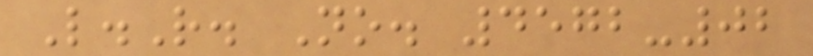L.R. No. 4572-02
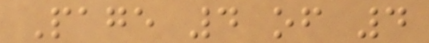Page 4 of 4
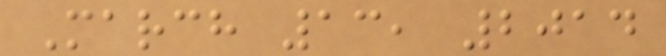March 13, 2014
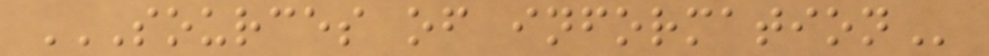SOURCES OF INFORMATION
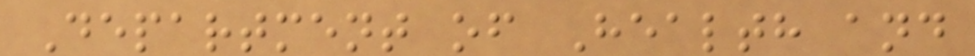Department of Health and
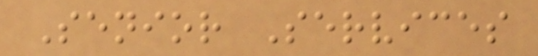Senior Services
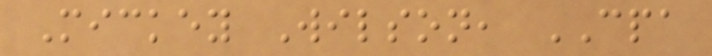Mickey Wilson, CPA
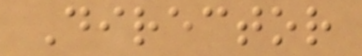Director
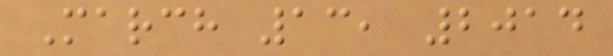March 13, 2014
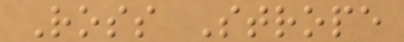Ross Strope
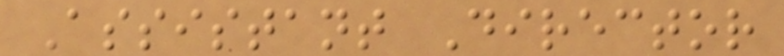Assistant Director
